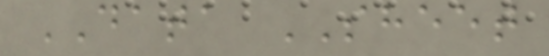DATA SHEET
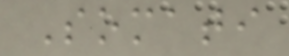Somati
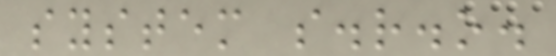system s.r.o.
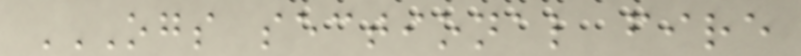OGS SECTIONAL FIRE
